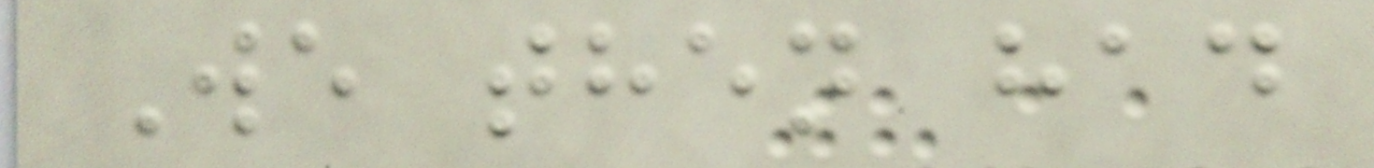We then had
